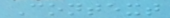Context
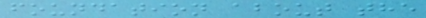foundation about the
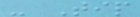- Tip
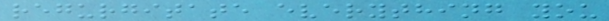regurgitate everything you
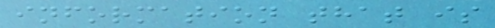information that is
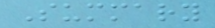Summary
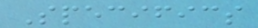Specifics
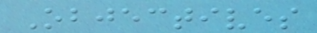Objectives
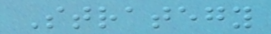Strategy
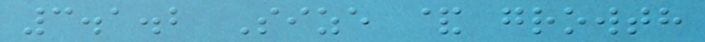3.1.2 Size & growth
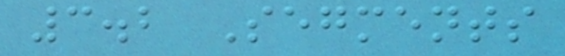3.2 Segments
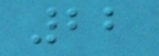22
